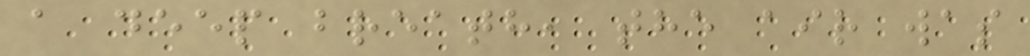a deep breath, the air was
